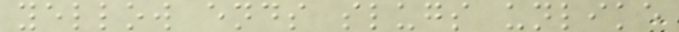yellow ends slugs unlike
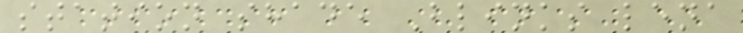station shade Blinks lena
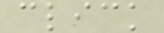click
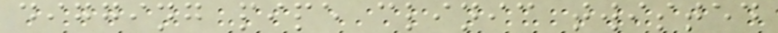digging pipe clinic twisted
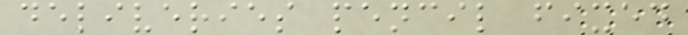deliveries pencil fixed
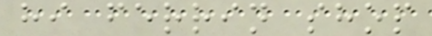hi ferrin shop
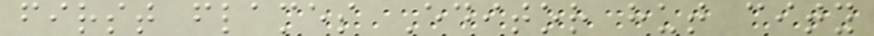first flames Editor hut city
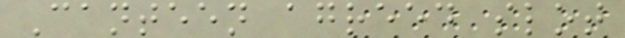Canteen agreed slot
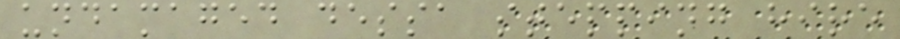undamaged dessa stepping hire
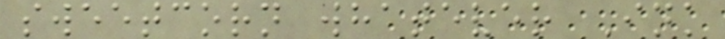sweetcorn whatever Ink
